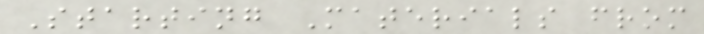Starting Materials from
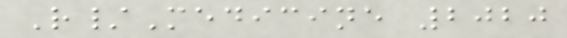R/Medicine 2020
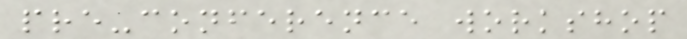pre-conference workshop
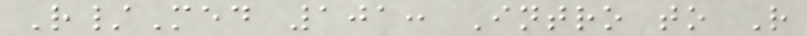R/Med 101: Intro to R
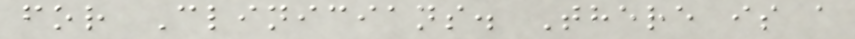for Clinicians. There is a
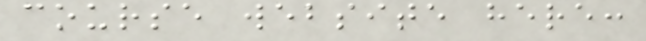course website here:
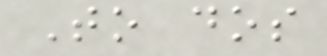To dos
